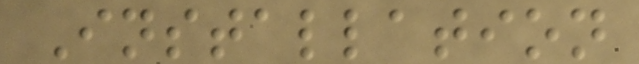Installation
